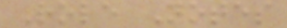Role Notes
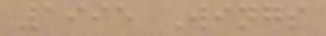1995 Wings
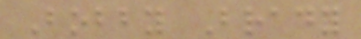Bobby Brady
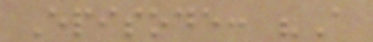Episode: "A
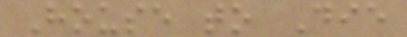House to Die
